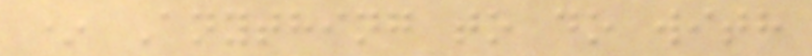* Anything to do with
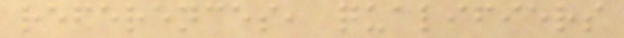references, qualifiers
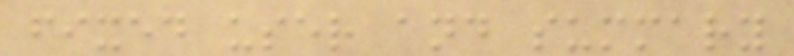fixed user and summary
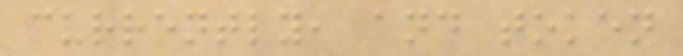currently, and token
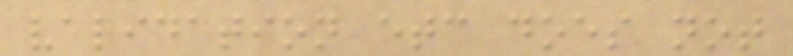validation etc does not
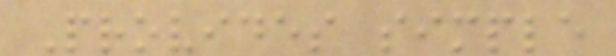Provides simple
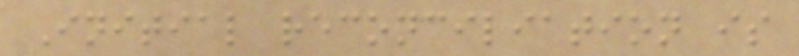Initial reconciliation is
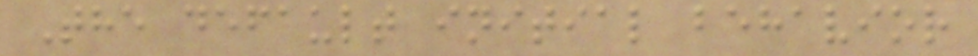The default initial behavior
